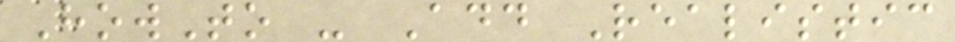HowTo - Add Realistic
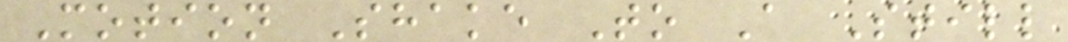Motion Shake To A Still
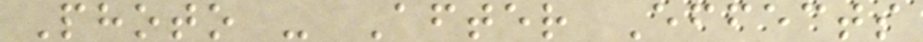Photo - After Effects
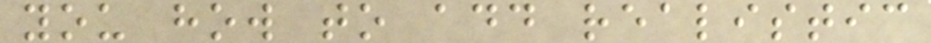you how to add realistic
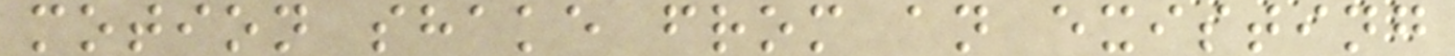motion shake from an existing
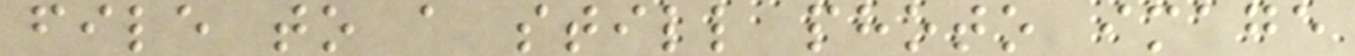file to a still photo image
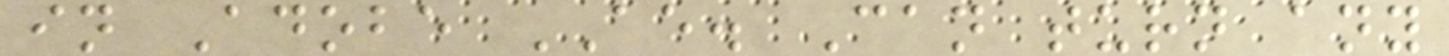in Adobe AE. Can turn any
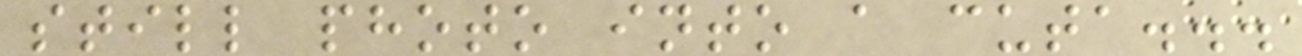still photo into a cuta...
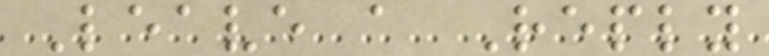Leave a Reply
